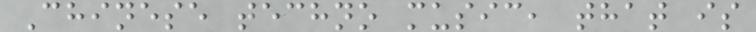Chinese techno music, that is
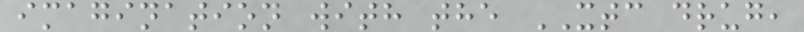imagination with the XTC drug,
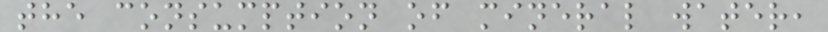the consumption of mineral water,
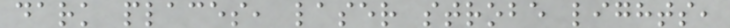dark places, laser strobe lights,
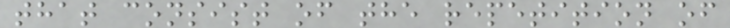that consist of the repetition of
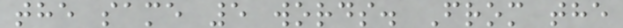the same 5 words. From the
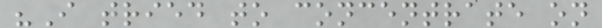"I tried to concentrate on
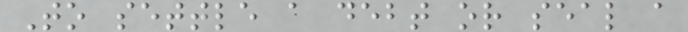To settle a debt or seal a
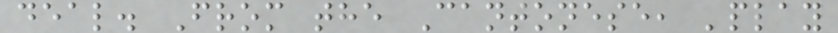deal. From the Cantonese, 'play
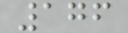176
